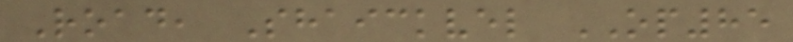Road, Shaickvel OP85
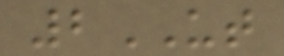2UT
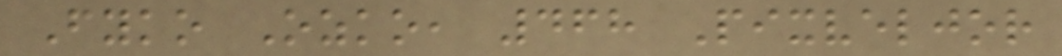Fyko Ozko, 468 Pixveljor
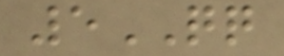5QQ
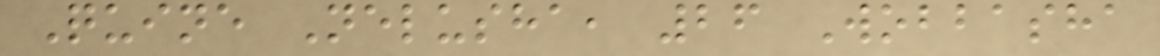Quine Nelusha, 26 Wobbasha
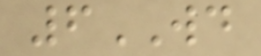6WD
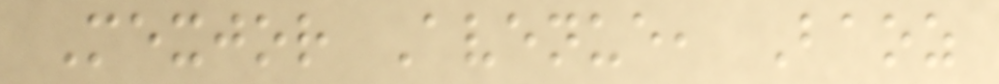Mexjor Avenue, Baoz
